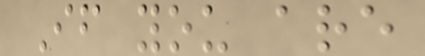If you are
